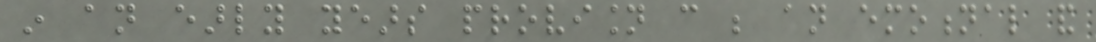in an early years provision can be an emotional and
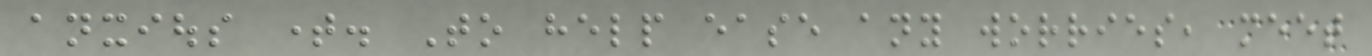anxious time. To help ease any worries, meet
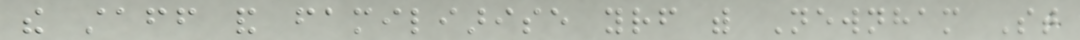the staff and familiarise yourself with Newnham St
